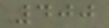400
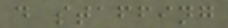d staffing
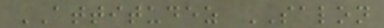ATTITUDEZ SALON
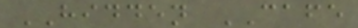HIDDEN CAFE
